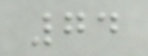74
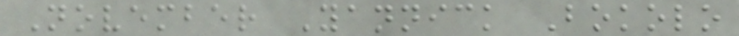November Yannick Bokolo
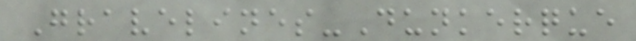Gravelines-Dunkerque
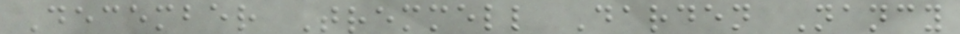December Tremmell Darden Nancy
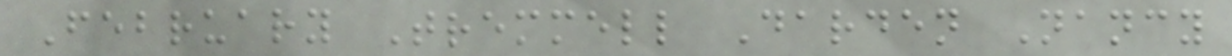February Tremmell Darden Nancy
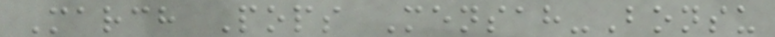March Pops Mensah-Bonsu
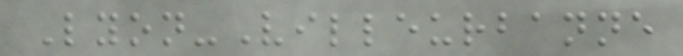Lyon-Villeurbanne
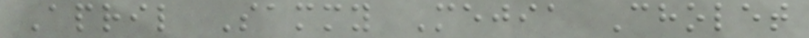April Sammy Mejia Cholet
